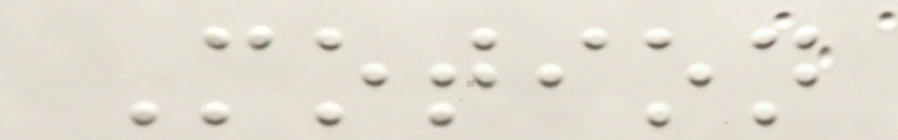Motion
